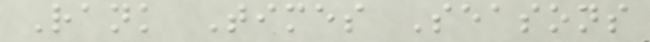Rank Times Seasons
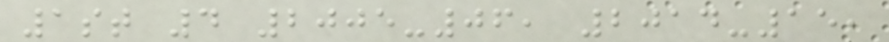1st 4 2005-06, 2014-15,
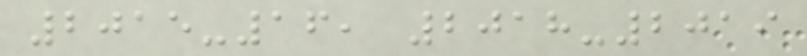2015-16, 2018-2019
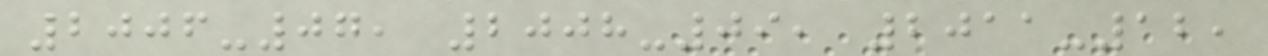2006-07, 2008-09, 2011-12,
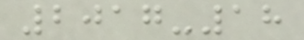2017-18
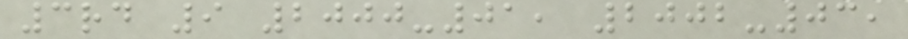3rd 9 2000-01, 2002-03,
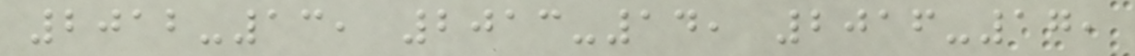2012-13, 2013-14, 2016-17,
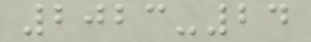2023-24
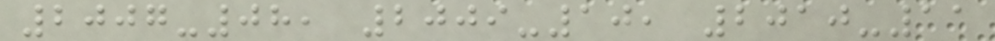2007-08, 2009-10, 2010-11
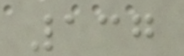137
